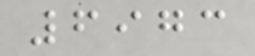6973
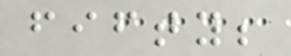fifty;
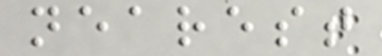nearest
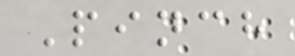Pinch
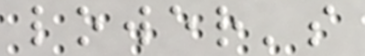lower's
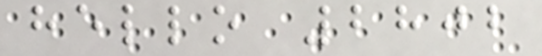hello 2802
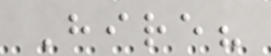Hire?
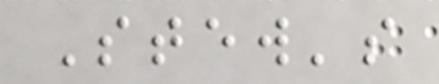Stew's
